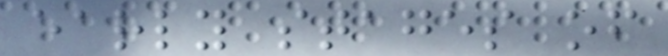early stages of
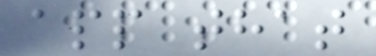app that
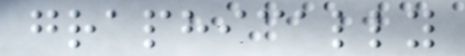graphically
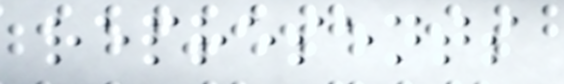represents
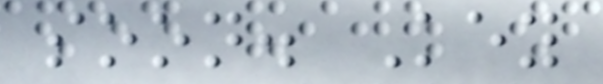soon. Key
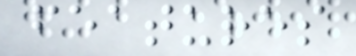features
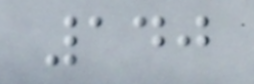140
